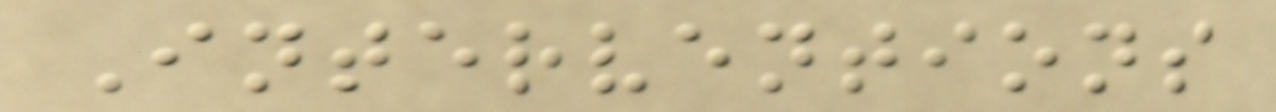Interventions
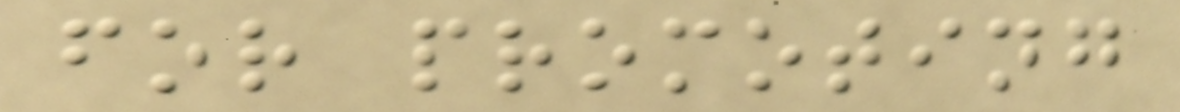for promoting
